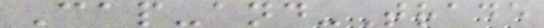Cap-and-Trade
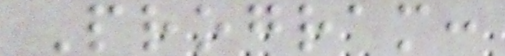Program:
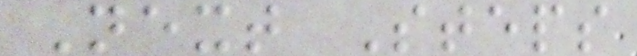Next Steps
